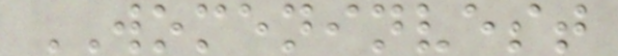WOMENINVEST
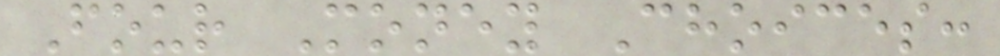Four Money Choices:
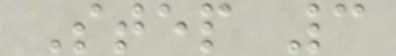Step 3
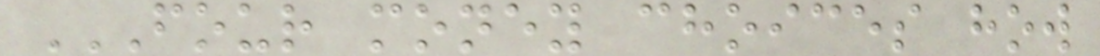FOUR MONEY CHOICES HOW
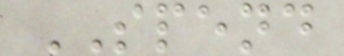SPEND
